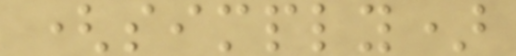(simply)
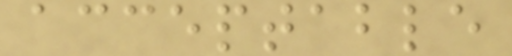acceptable
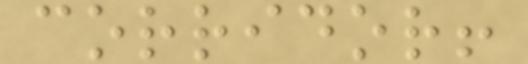corridor!
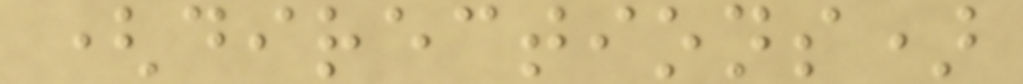(directions)
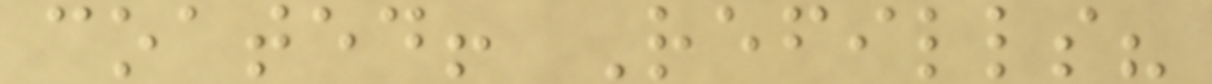coated! Refills?
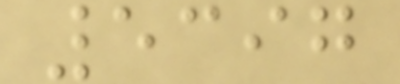5397
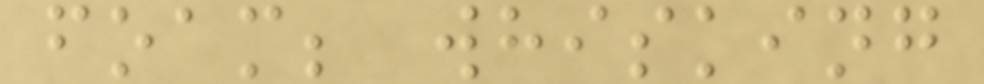foam; whisking
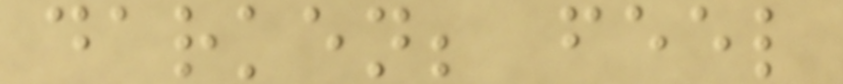darken; feel
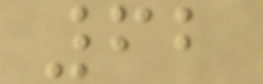62
